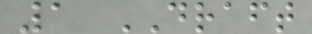1 DRAFT
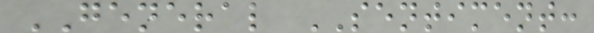GENERAL SENTIMENT:
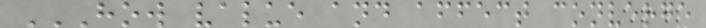HOW VALUE AND AFFECT CONVERGE
